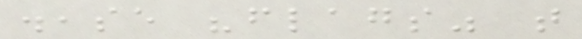disease "flags" that
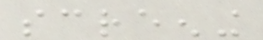screening
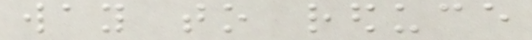way to reduce
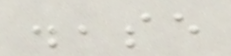disease
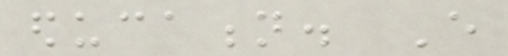education. Every
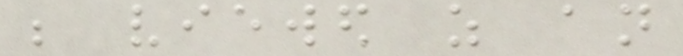be viewed as an
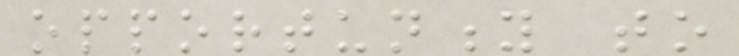opportunity to
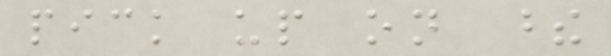pick up on these
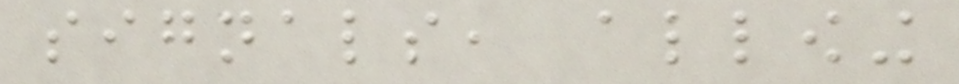signals, allowing
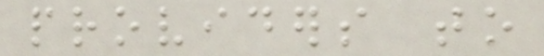providers to
